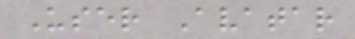User Avatar
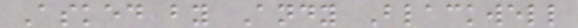Asked by Andy Blackwell
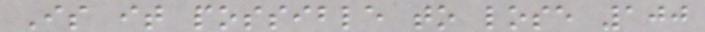Is it possible to lose 100
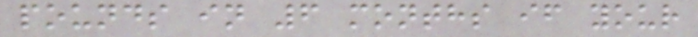pounds in 6 months if your
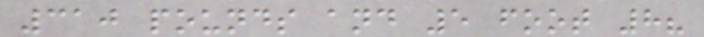310 pounds and 5 foot 8?
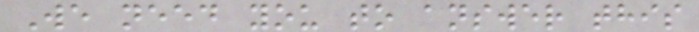We need you to answer this
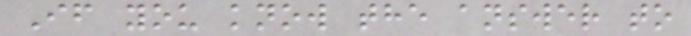If you know the answer to
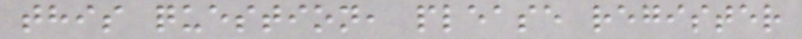this question, please register
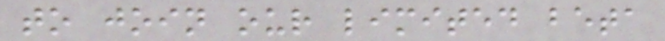to join our limited beta
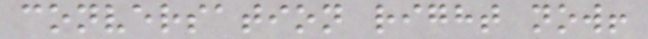conversation right now!
